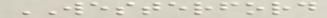WESTERFORD
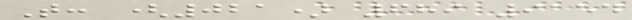T: (021) 689 9154
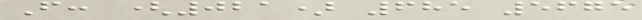F: (021) 685 5675
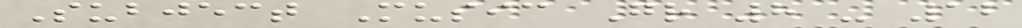Subject Music Gr 8 - 12
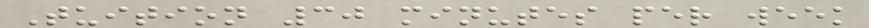Tuition 30 minutes per week
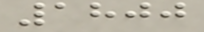1800
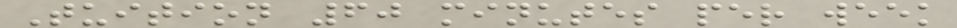Tuition 60 minutes per week
